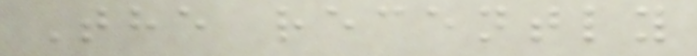The recently
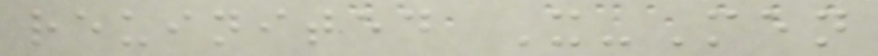reuinited X-Men
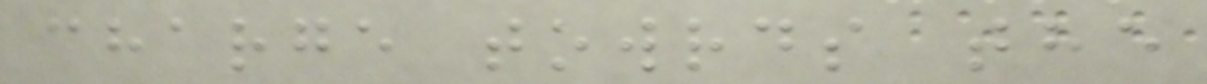charge towrds the
